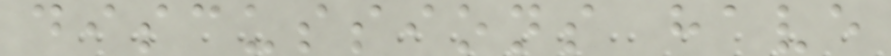discussions have
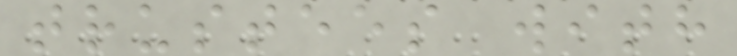trustees with
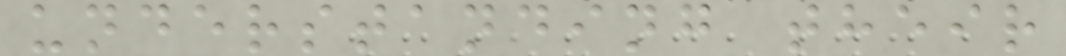understanding their
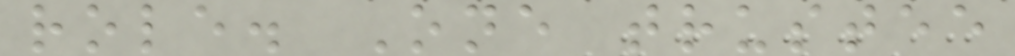role. One trustee
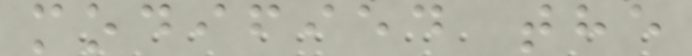modified the
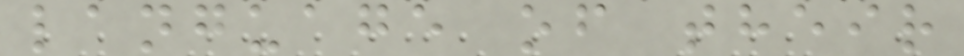language of their
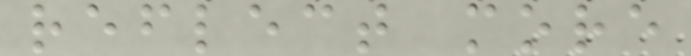reflect more
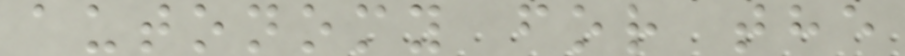autonomy for the
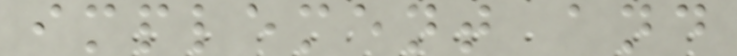implement and
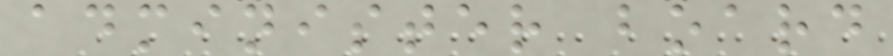administer board
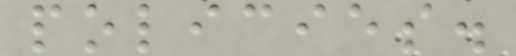policies.
